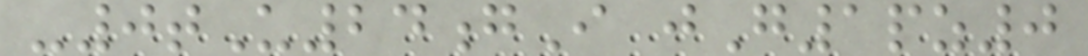-0tU24gI jG1pz0
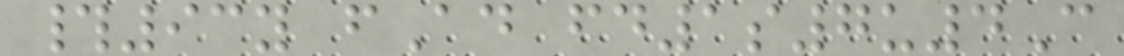#93y fAd fd1s7u4C
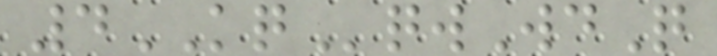4KQqwWdQ
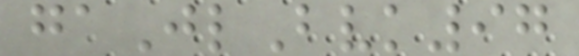gaJlBvk97
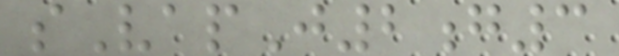sVapJ2g3
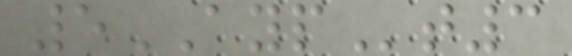5AYPt3
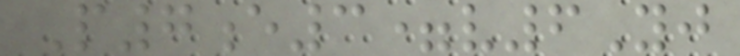P7e3=v6Yj
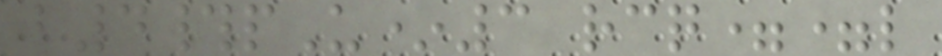b4#pU*3 rcq==l
